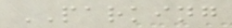PARKING
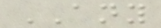ANY
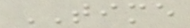TIME
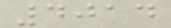4014
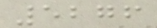5276
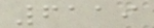6119
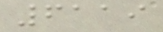6119
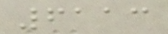6113
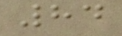84
